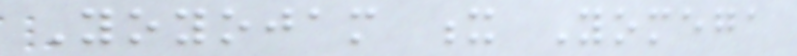Yoyojam x Yomega
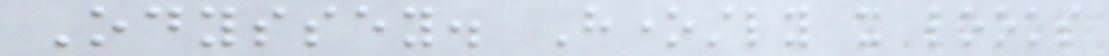Odyssey. Honestly it looks
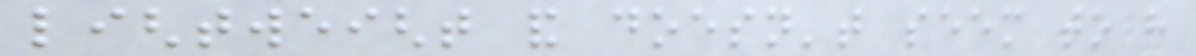lightweight and doesn't seem to have
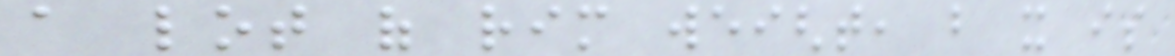a lot of rim weight, but it is
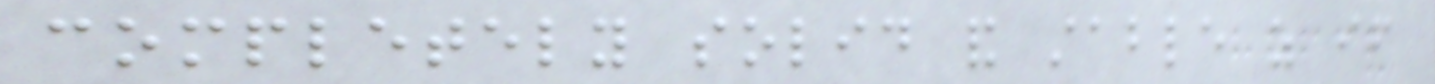completely solid and stable as if
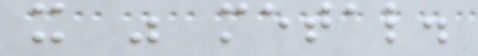it was metal.
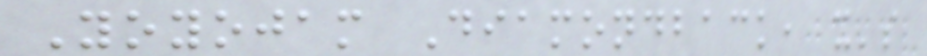Yoyojam Diamondback, it's
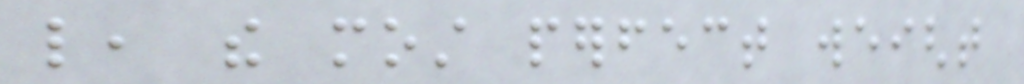like, the most perfect weight
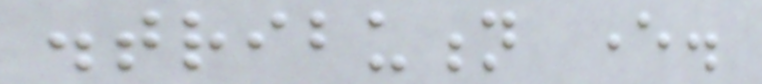distribution ever.
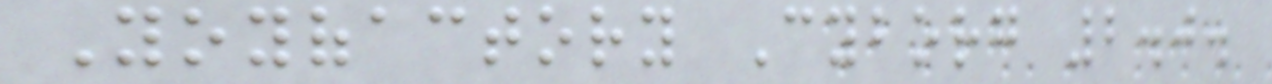Yoyofactory Cyborg 2.0.
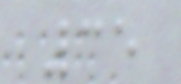35
